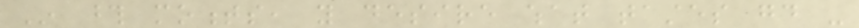In those moments, you desire what tastes good -
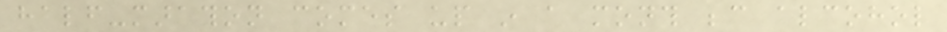half-marathon comes up in a month because alcohol
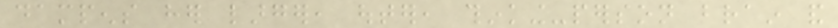dampens her larger, outer, thinking-person brain and
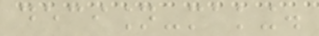decision-making.
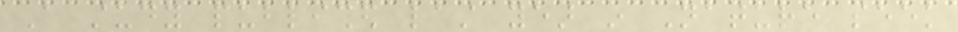A study published last year in Nature seek
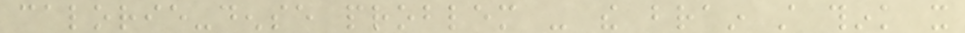calorie-dense problem - the brain still think it
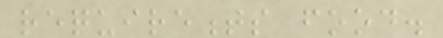requirements food.
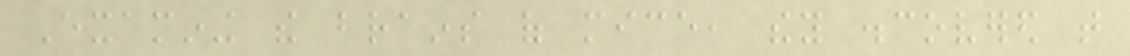Examining the brains of mice, they discovered that
